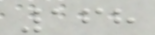168
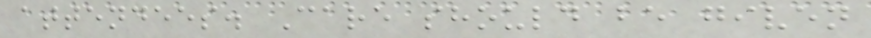attendees. Care should be given
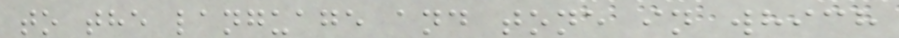to the language and tone in which
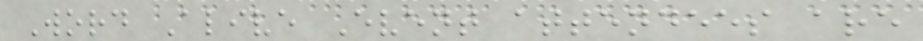Word Alive Event attendees are
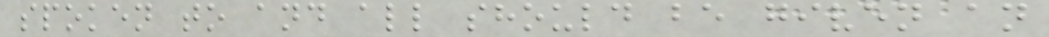spoken to and all should be given an
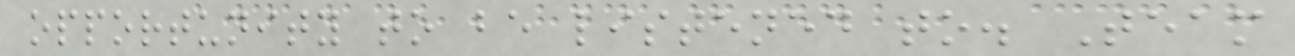opportunity to be listened to. Team
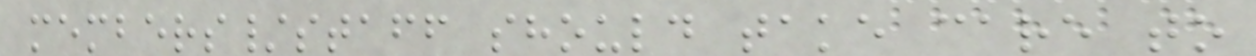members/staff should take care to
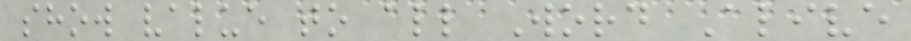show value to all Word Alive
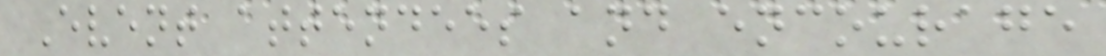Event attendees and encourage
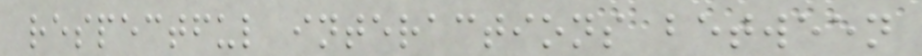respectful interactions between
